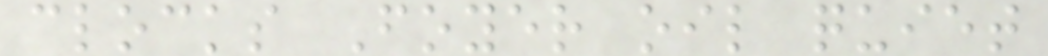clocks Foyer oil quiet
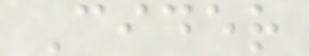Cider
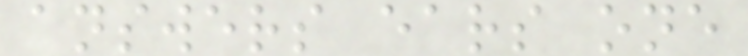answers ears one
